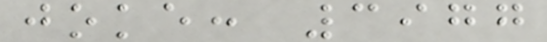joke: 3977
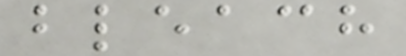bleach
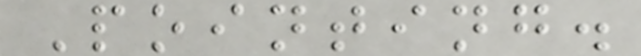Pointing.
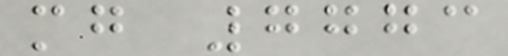mg 7773
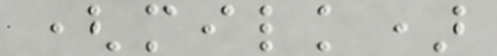(milk)
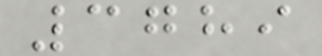3789
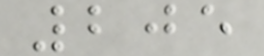205
